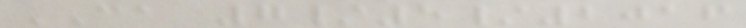CA 7/5/2016
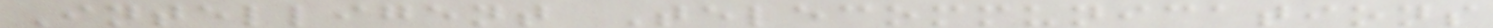Intelligent Telecommunications
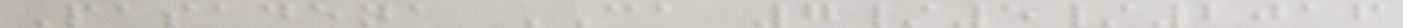Pasadena CA 7/5/2016
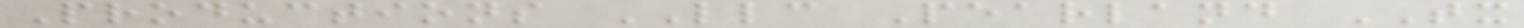Productions LLC Pearland TX
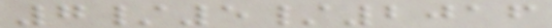7/5/2016
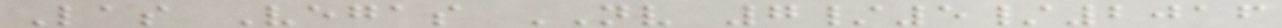Las Vegas NV 7/5/2016
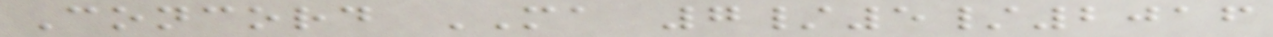Concord MA 7/5/2016
